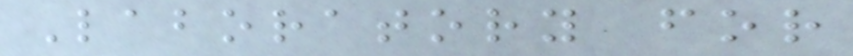Laboratory for
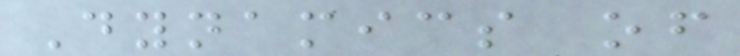Dynamics of
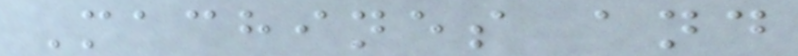Machines and
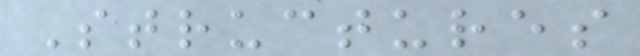Structures
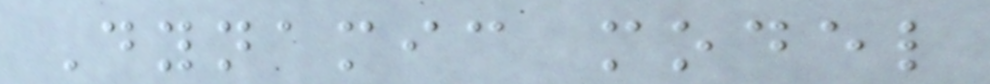Dynamic model
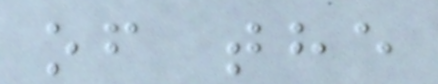of the
